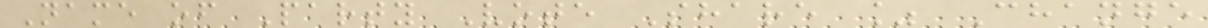Name of Party Vote Share % Change
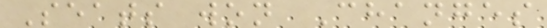Seats won Changes
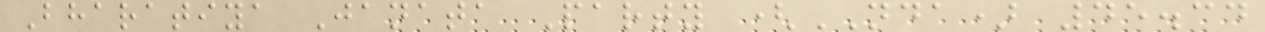Bharatiya Janata Party (NDA) 45.34
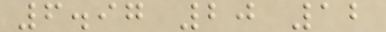6.97 20 12
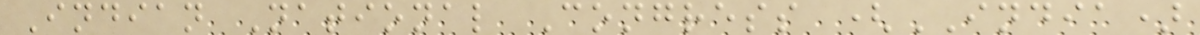Indian National Congress (INDIA)
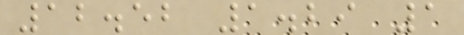12.52 1.29 1
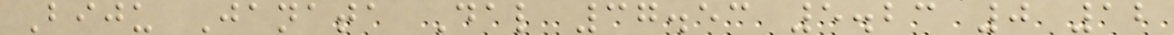Biju Janata Dal 37.53 5.23 0 12
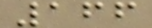166
